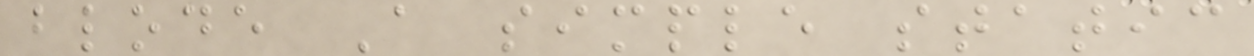blode A simple static
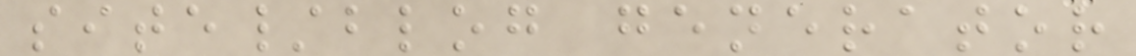site/blog generator
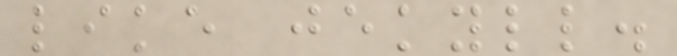like jekyll.
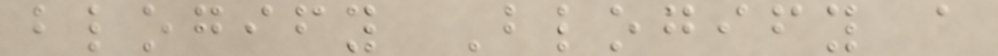blogify Blogify a
